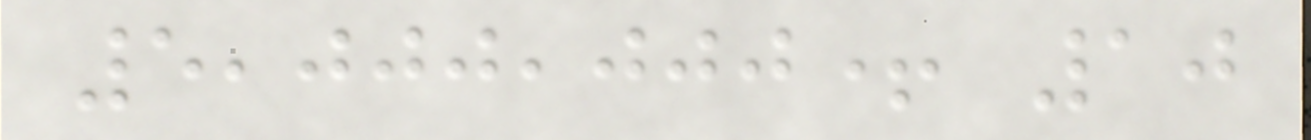5,000,000+ 10
